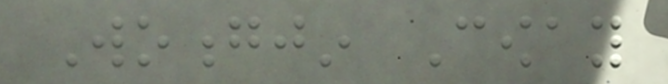Woongjin Coway
